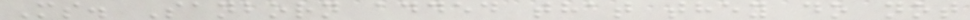Ms. Sanborn added that they do not
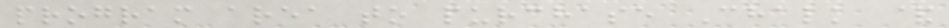program area to purchase Chalk &
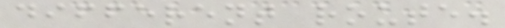different route.
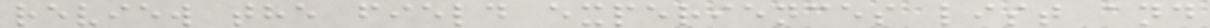review the field experiences list and
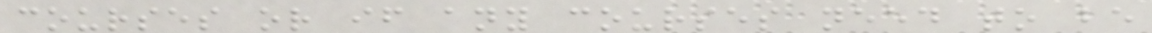courses or if any courses need to be
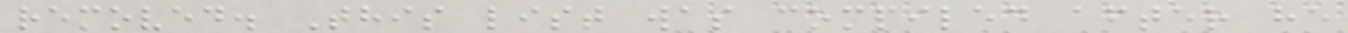removed. This list was compiled after he
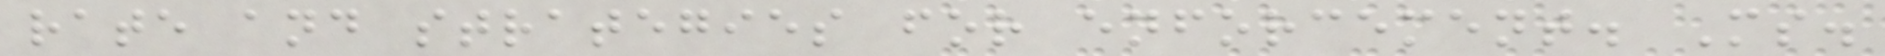rate and strategies for enforcement. Ms.
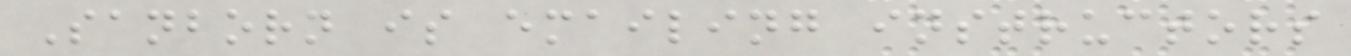Sanborn is emailing instructors
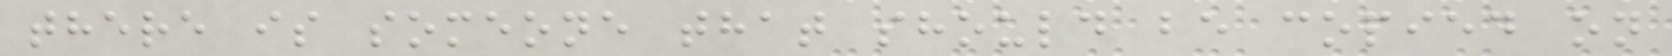there is someone that should be copied on
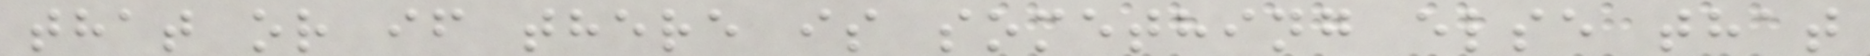that or if there is something else that
